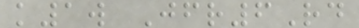k1w Jfr6Rd
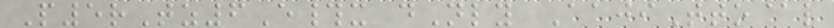P5rTz6E#x dNly AajiTto@l
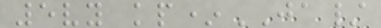5vy kp*JA/
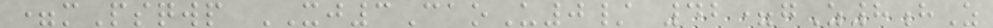=mPsqwp XJ3CaoU0/ 42=gZ8hZ
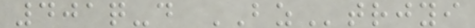401q-d BZtrjyi
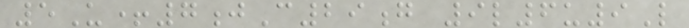5U+7jC29g 9l6u9L
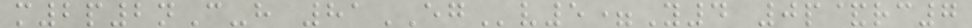m2p2nC-h 81EGv5=Y4 0p&rc7
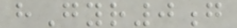hGyr0g
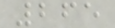265
